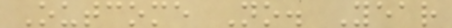Outcome No. Year
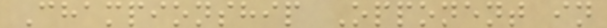Championship Opponent in
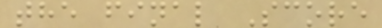the final Score
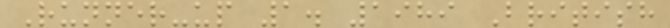Runner-up 1. 1989 British
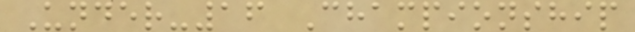Under-16 Championship
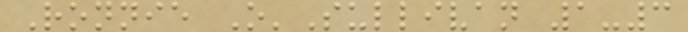Ronnie O'Sullivan 1-3
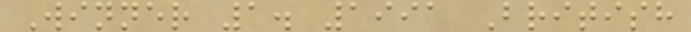Winner 1. 1991 British
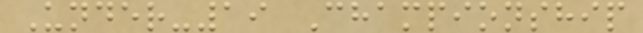Under-19 Championship
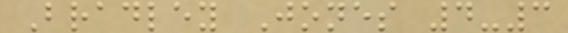Bradley Jones 4-3
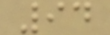94
